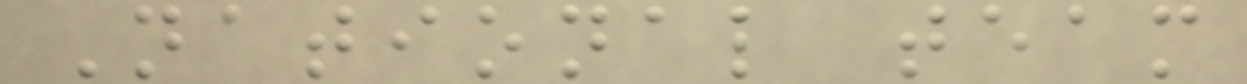National team
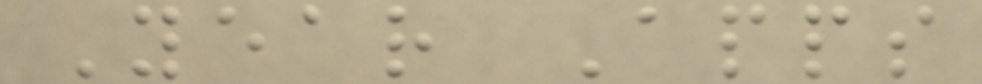Year Apps
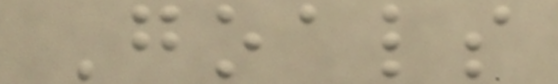Goals
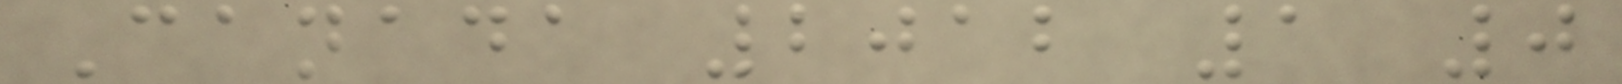Canada 2012 1 0
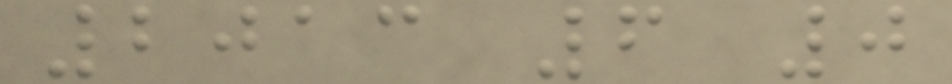2013 6 0
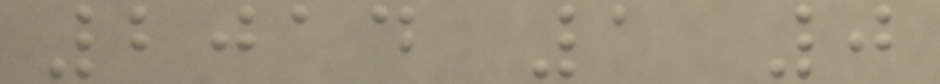2014 1 0
